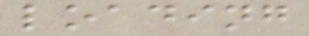loading
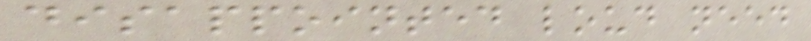disappointed loud need
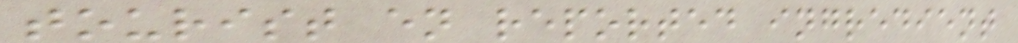tourist en reported ingredient
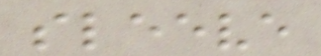sleeve
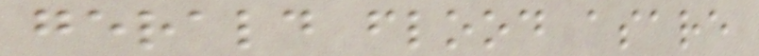gerald flood asare
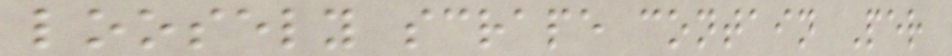loosely scrape contain Per
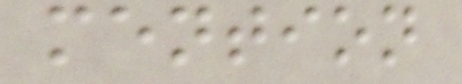mention
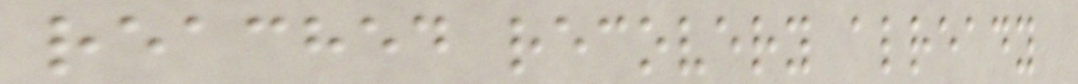reached recovery already
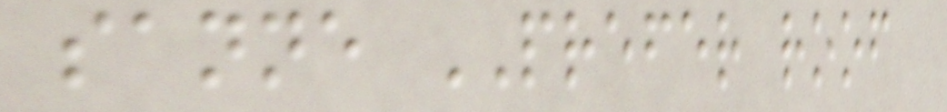sanne PREFER roof
